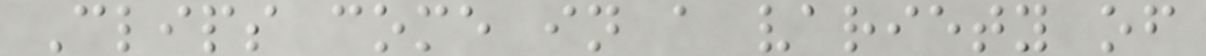Clips come in a variety of
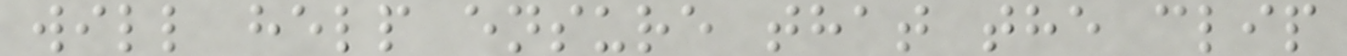will help ensure that the clip
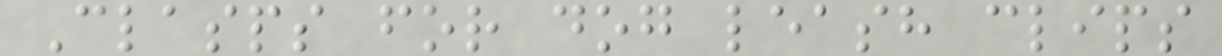Clasps for dog leash clips
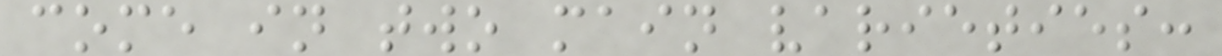come in two main varieties:
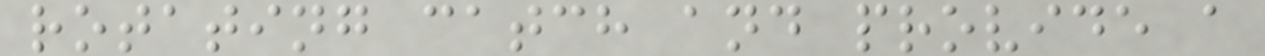rotating catch and provide a
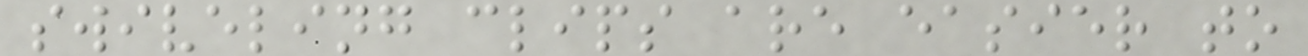swiveling clips are easier to
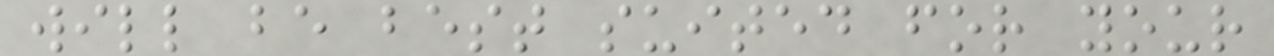will be best suited for your
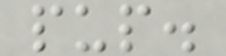pup.
